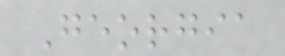Georgia
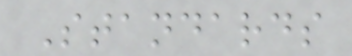Standards
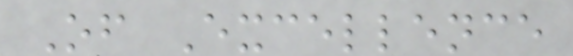Of Excellence
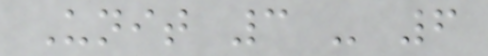Unit 3 - 6
